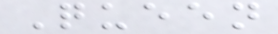Queen
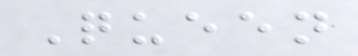Queen
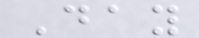Day
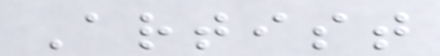Artist
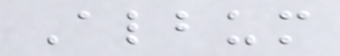Album
